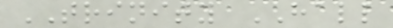TRINITY HALL
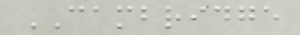CAMBRIDGE
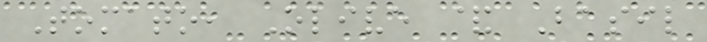Tomato, Olive & Basil
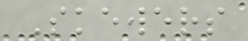Skewers
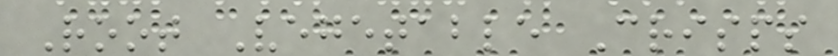Root Vegetable Crisps
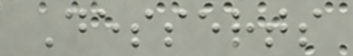Desserts
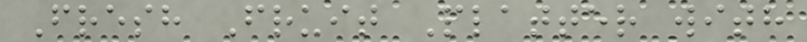Fresh Fruit Platter with
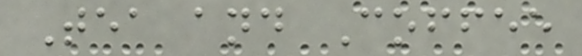Tea and Coffee
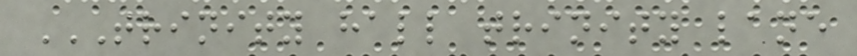TRINITY HALL TRINITY LANE
